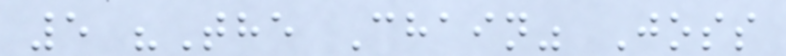5 "The Chain" Joss
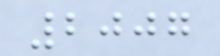2007
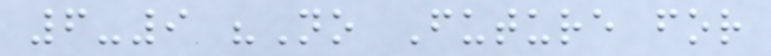6-9 "No Future for
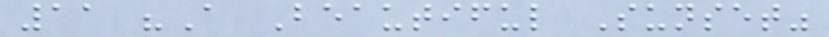11 "A Beautiful Sunset"
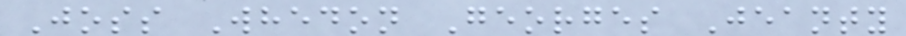Joss Whedon Georges Jeanty
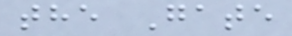the Gate
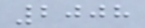2008
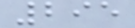295
